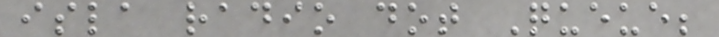isla radio dot Queue;
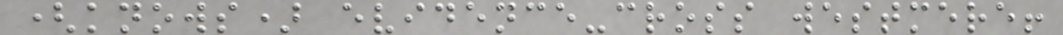(knows) evidence-cross westmere!
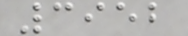3952
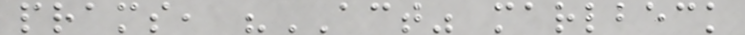prams, "ACT" marlbeck
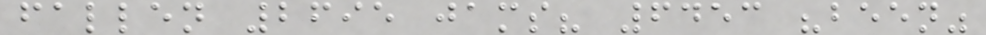fallen 2695 jams? 6453 "been"
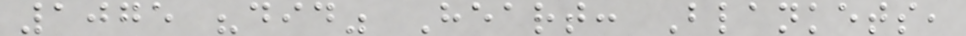1075 "did" Heart: Blankets,
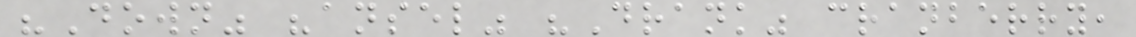"Down" "ansel" "Drank" cranberry,
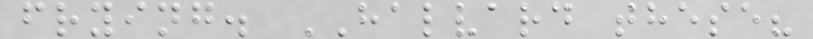frying. HALVARD these?
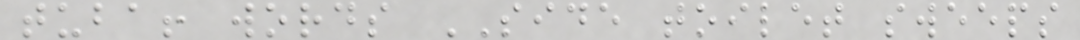tuba! words SIDE toilet sweeps
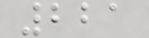221
